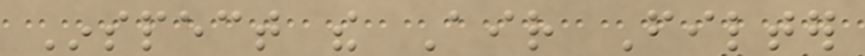Inspect the Air Filter
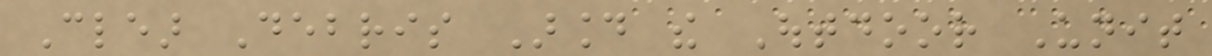Clear Debris Around the Outdoor Unit
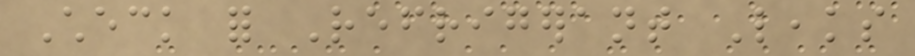Check for Refrigerant Leaks
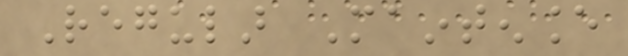Regular Maintenance
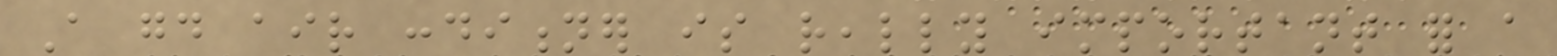A good air conditioner is really important for a
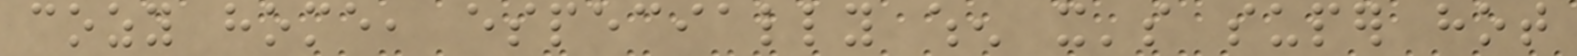cozy home, especially when it's super hot
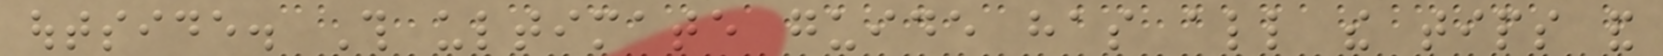outside. This ultimate guide has all the tips and
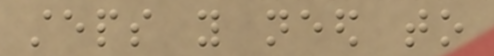steps you need to
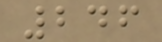246
